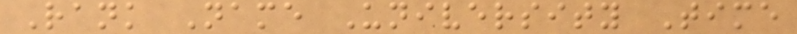Rank Name University Time
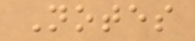Notes
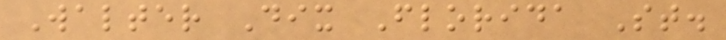Walter Dix Florida St.
